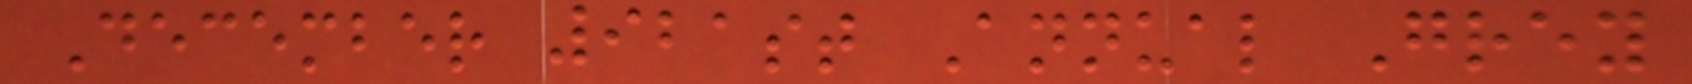December 921st Annual Grey
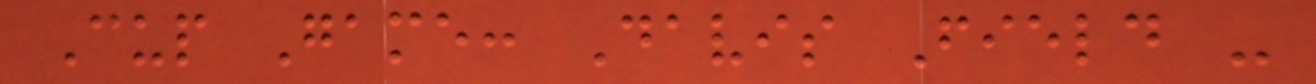Cup Game: Davis Field -
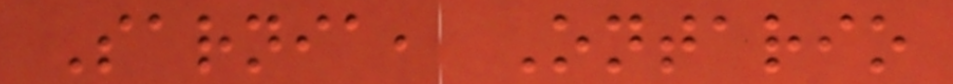Sarnia, Ontario
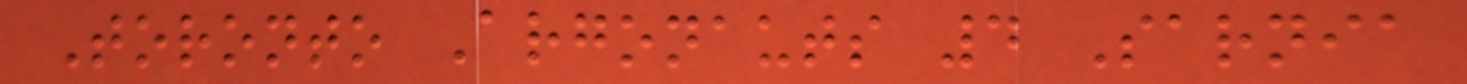Toronto Argonauts 4 Sarnia
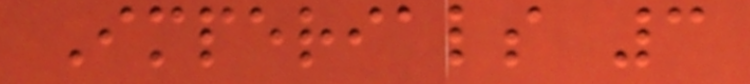Imperials 3
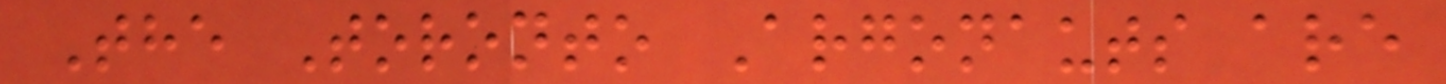The Toronto Argonauts are
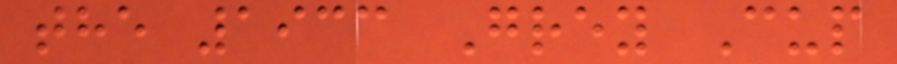the 1933 Grey Cup
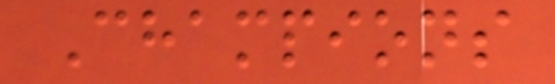Champions
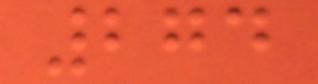274
